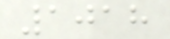1018
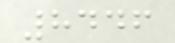8446
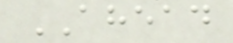AHEAD
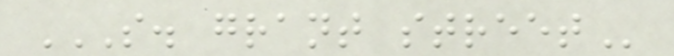S. GRANT STREET
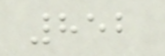852
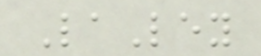LaLey
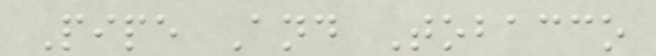Pipe And Tobacco
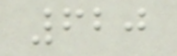620
